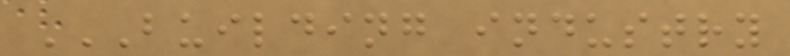BUILDING INDUSTRY
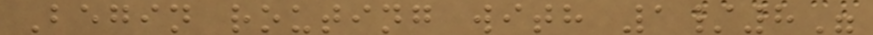Begin routing with 1/8"
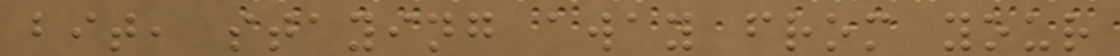bit, staying away from your
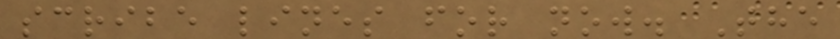scribe lines for now. The
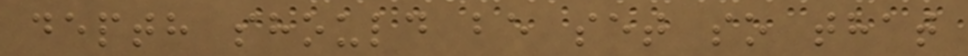depth should be set so that
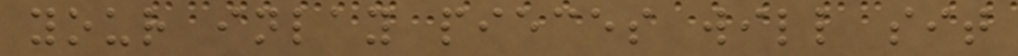your inlay pieces will sit
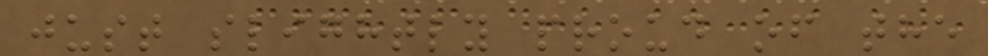just slightly proud of the
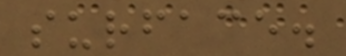surface.
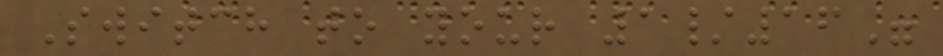Switch to your 1/16"
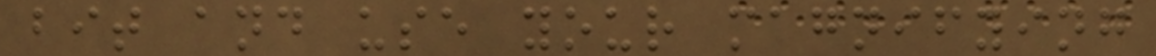bit and use your magnifying
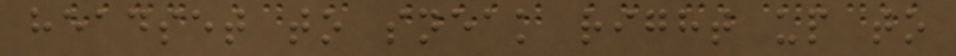headset to sneak right up to
